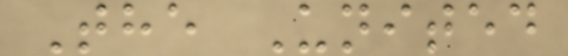The United
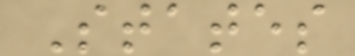States
